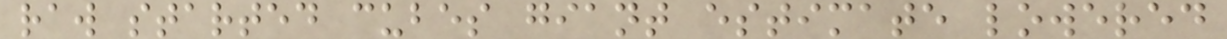raw started cubes giant estimate lowered
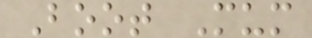Boot Mum
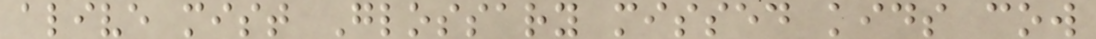alive mist Glossary missed kids cow
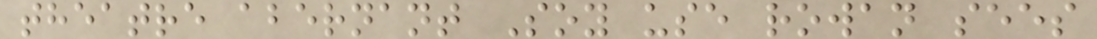theatre abernant Soy use rowan sees
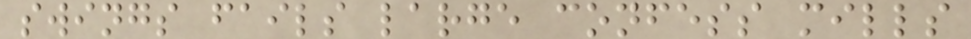swings fails large confess mills
